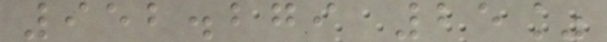952.279 25%
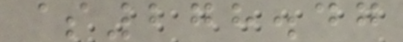$278.47
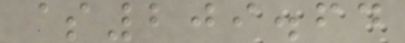$209.64
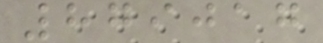879017
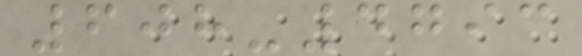608-4793
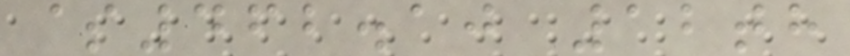$462.10 12th
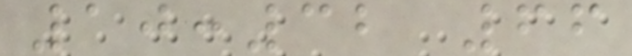10:32 66
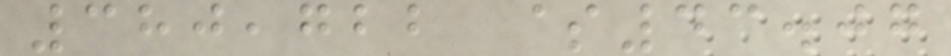380,722 $43.07
